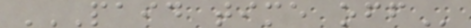PAID TIME OFF
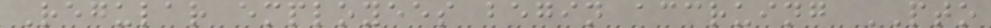Regular employees begin accruing PTO
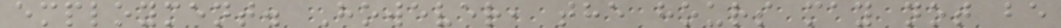employment. However, the hours may not be
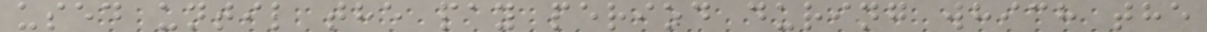used until the pay period during which the
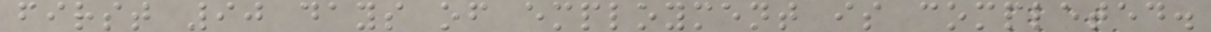first 90 days of employment is completed.
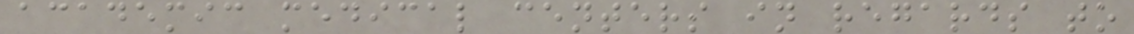academic medical centers in regards to
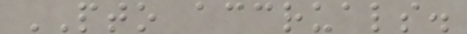PTO accruals.
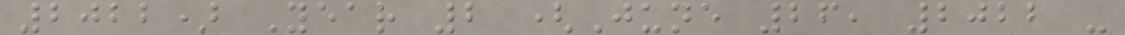2022) Year 2 (June 26, 2022 -
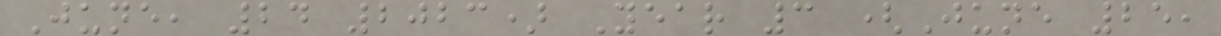June, 24 2023) Year 3 (June 25,
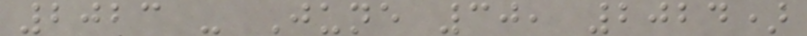2023 - June 30, 2024)
